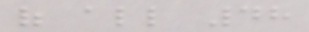of all 48
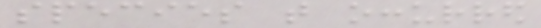species that occurred
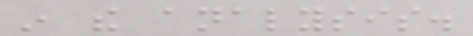in the analysis.
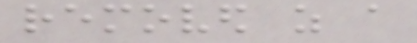removed as a
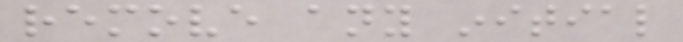remove any initial
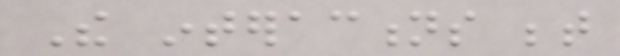The interactions between
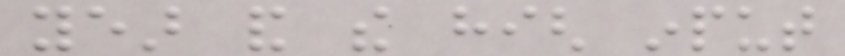year and the high input
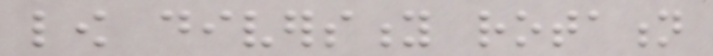low diversity rotation
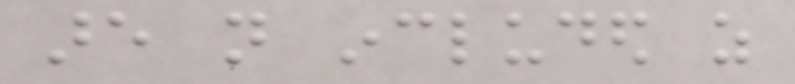are not included as
